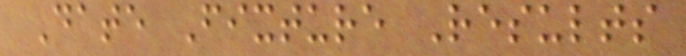Date Fixture Results
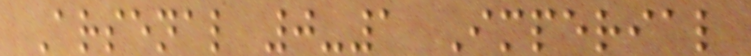Arsenal 0-1 Imperial
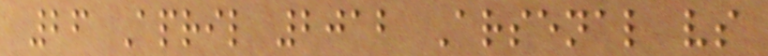26 April 2012 Arsenal vs
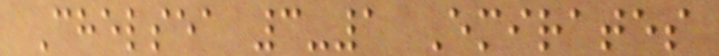Chelsea 3-1 Emirates
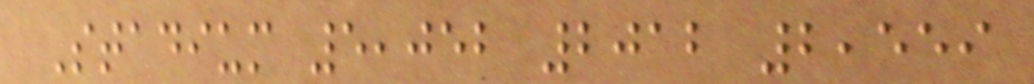Stadium 5,052 2012 2,559
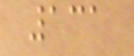131
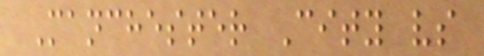Manchester City vs
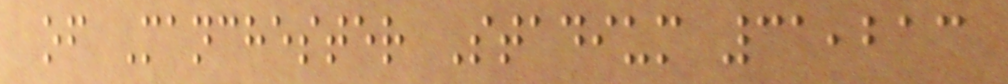of Manchester Stadium 31,213
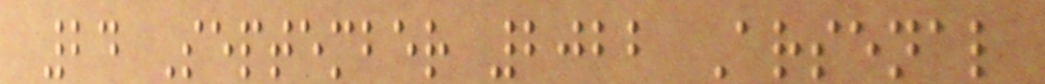24 September 2022 Arsenal
